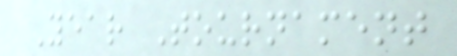Year Tournament
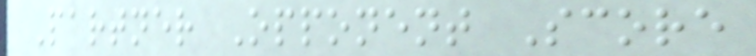Partner Opponent Score
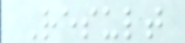Result
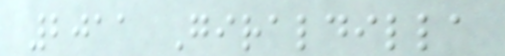2011 Giraldilla
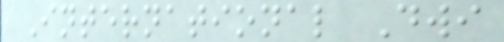International Dwi
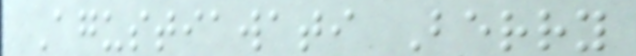Agustiawati Berry
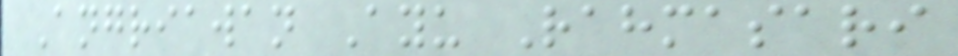Angriawan Ayu Rahmasari
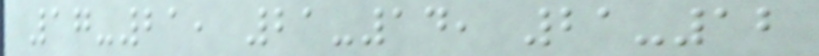17-21, 21-14, 21-12
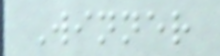Winner
